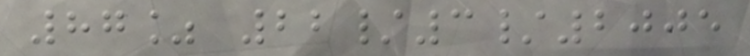87% 22/3/2005
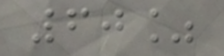60%
